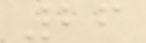26
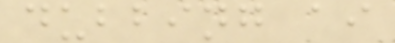dubbing ai
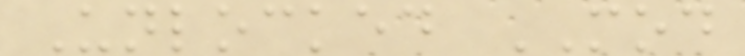Unlocked MOD
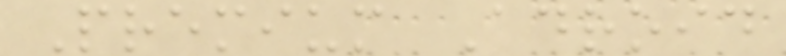Premium Adroid
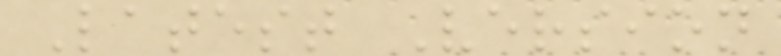Latest Version
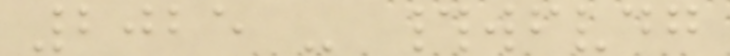2025 - #wfvdg
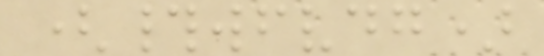(#wfvdg)
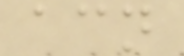acn
